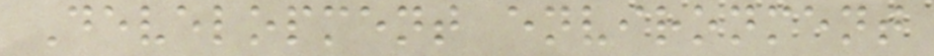Development environment
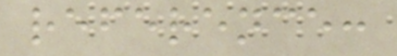reference:
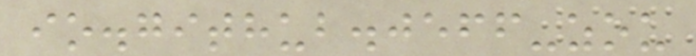io.github.jeff-zou
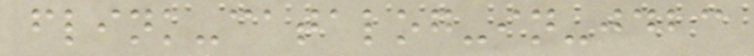flink-catalog-in-jdbc
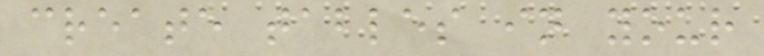create tables in your
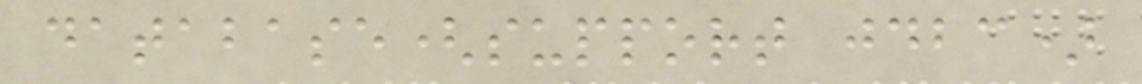database(support jdbc)
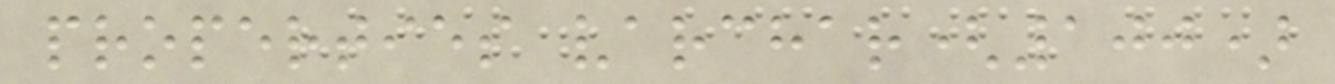properties varchar(100)
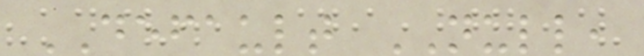DEFAULT NULL,
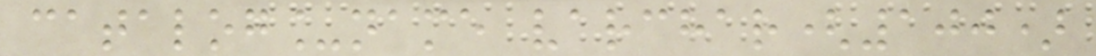catalog_name varchar(100)
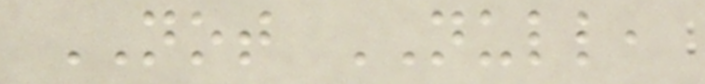NOT NULL,
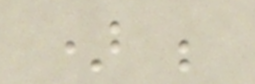) ;
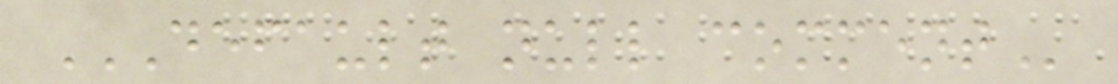DEFAULT NULL COMMENT
